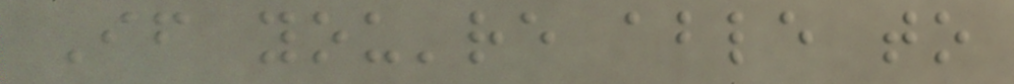If you're able to
